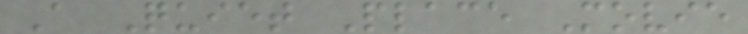A Quiet Place Movie
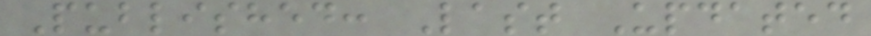Published: Last Updated
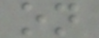on
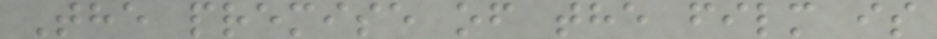The premise of the film is
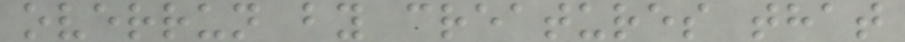overrun by creatures that
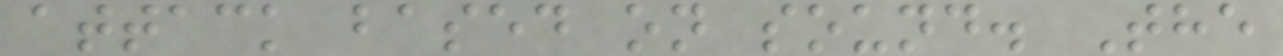attack based on sound. The
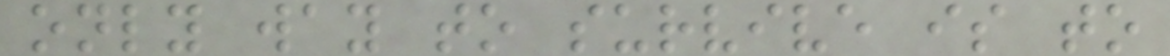only way to survive is to
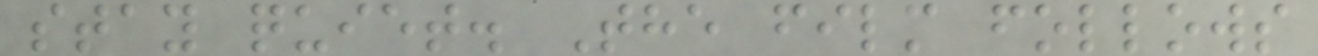stay quiet. The film follows
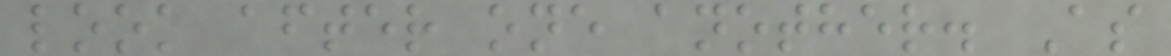look after one another. As
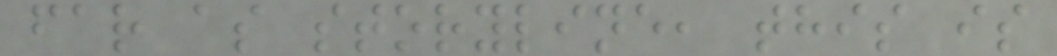far as storyline, this is
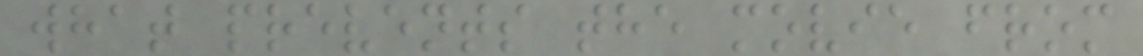what prevents the movie from
